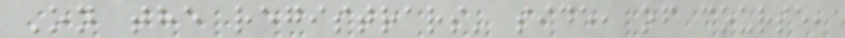On the registrars' side, of course,
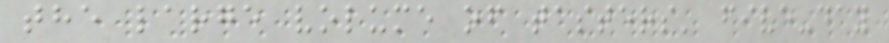the large volume of tasters' five-day
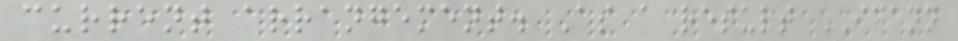current arrangement. As a result ICANN
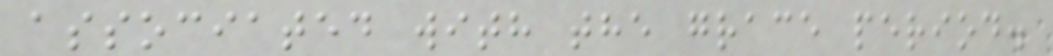associated with the grace period.
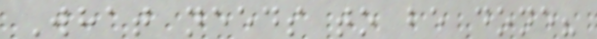What needs to be done?
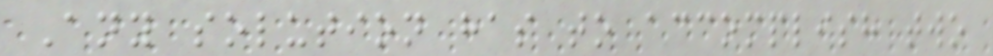Any solution has to accomplish two
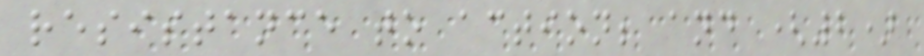resistance to action; and (2)
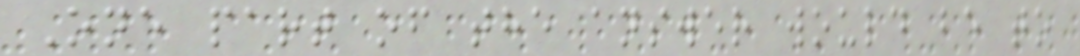One part of the answer would be to
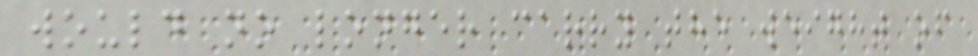would no longer carry the weight of
